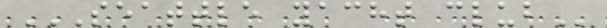SEATTLE YACHT CLUB
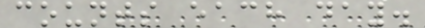counts each day.
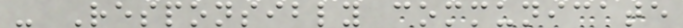- Responsibly communicate
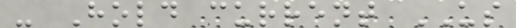- Hold current US
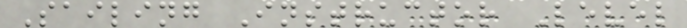Sailing Instructor Level
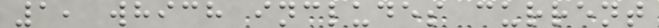1, which includes current
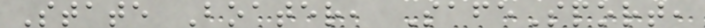State Boater, SafeSport,
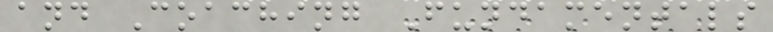and Coaching Fundamentals
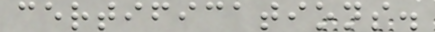certifications.
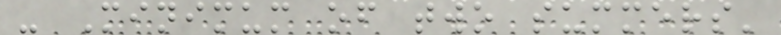- Minimum of two summers'
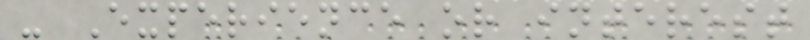- Experience or interest
